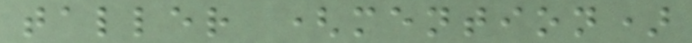taller (mention)
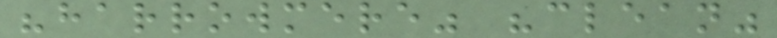"harrowmere" "clean"
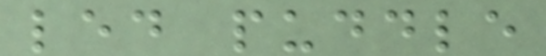led puddle
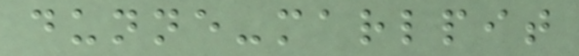dunne-marlpit
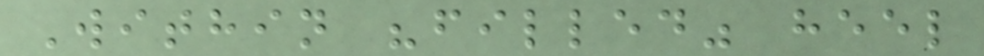Within "filled" heel
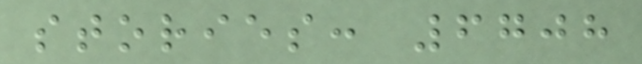stories: 6708
